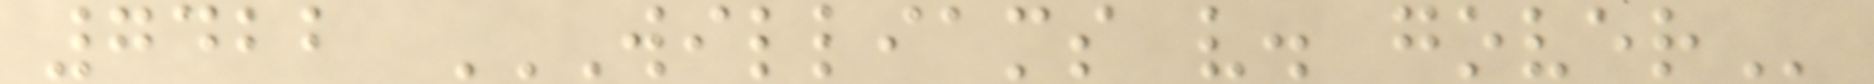7422 WILLIAMS V. GOVER
